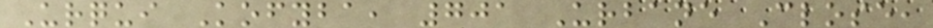Urqui Kofyba, 701 Urbane Close,
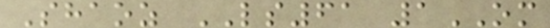Shaoz LS61 1OM
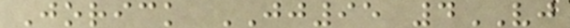Jorick JJ95 4VJ
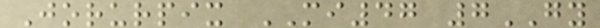Jorurpix MI47 7GY
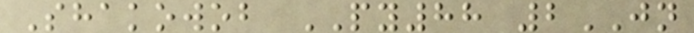Shakowob PY88 2JN
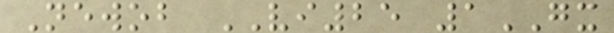Newob VI25 1GX
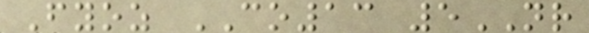Fyoz CO13 5NR
